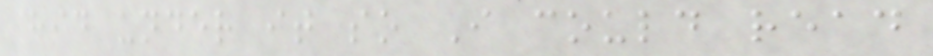hid under it so I could read
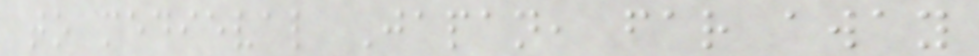to medieval Japan, far away
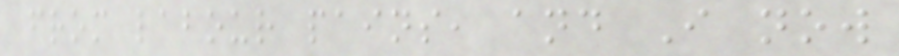from labour pains, and I now
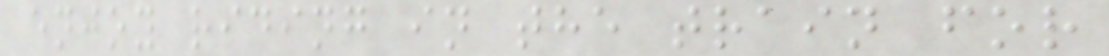enjoy riding in the train for
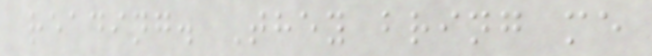reading. They bring me
